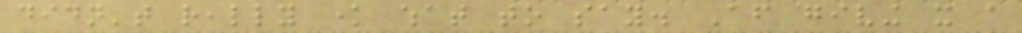didn't really know what to say. After giving it a
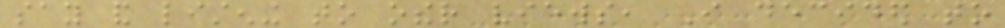say and listening to other views, I decided to
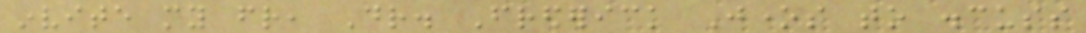invite my friend, Dr. Frederick Jones to discuss
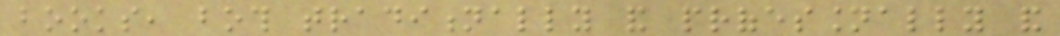books, both traditionally and professionally and
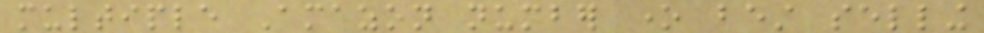multiple Amazon number one best selling
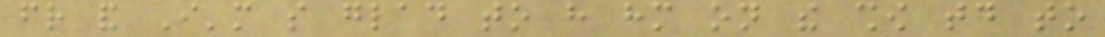friend and I'm so glad to have him on the show today to
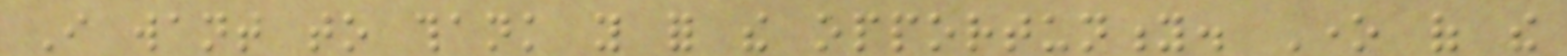I want to thank you for the opportunity. One of the
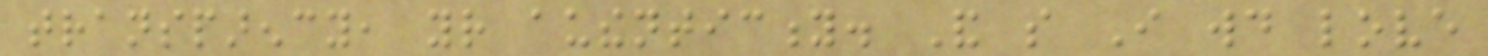transparency, your authenticity. And so I would love
